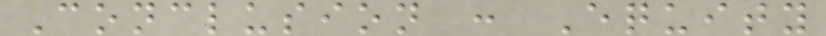Conclusion : Equity
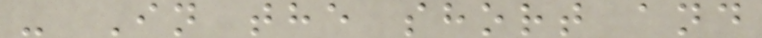- In the short and
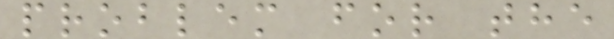problem for the
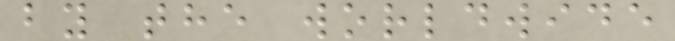by the worldwide
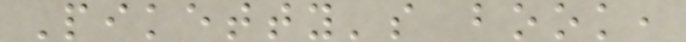Piketty's book,
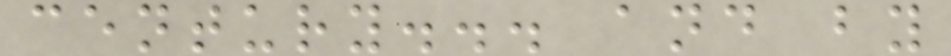century... and by
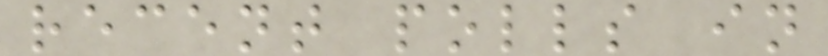recent polls in
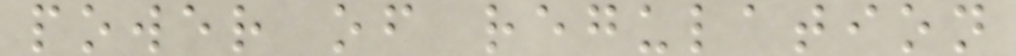power of regulation
